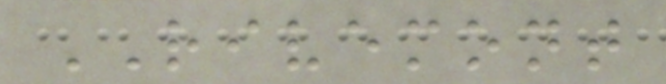RIVEMONT
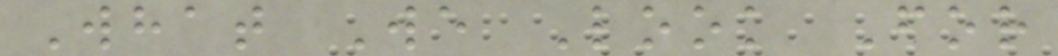What We Look For
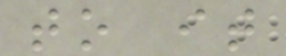to it
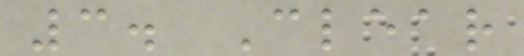3. Clear
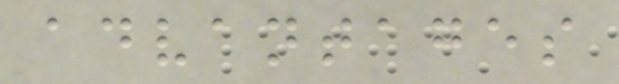advantages
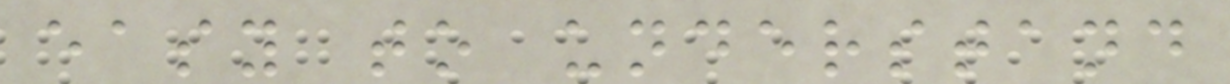easy to understand
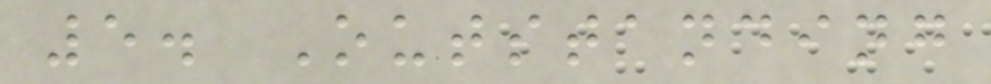5. Outstanding
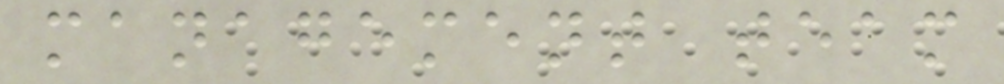management team
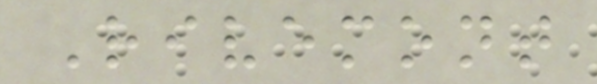Rivemont
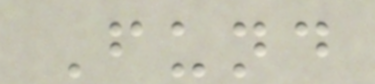Fund
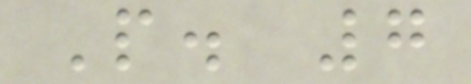P. 7
